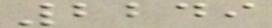2249
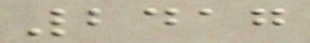2417
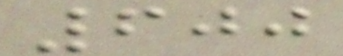600
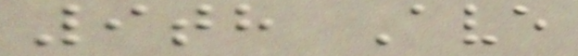9th Ave
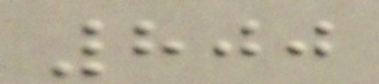800
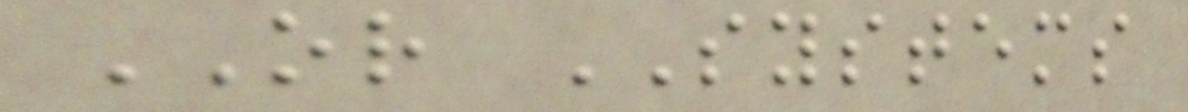OR SYSTEMS
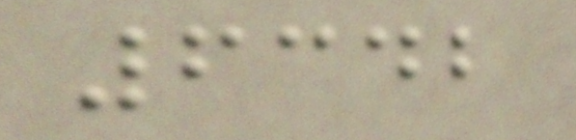6342
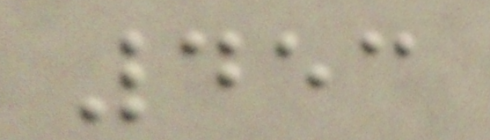453
